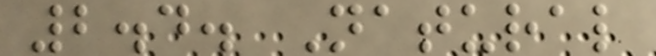2.4. Natural
